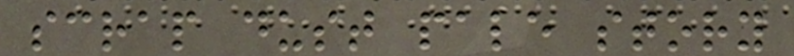scrap dust pale story
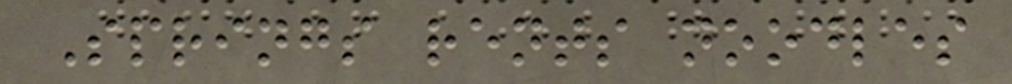Springs rents noodles
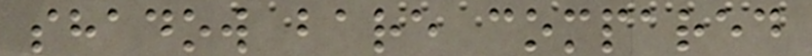shadow bare compared
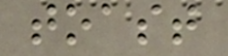toast
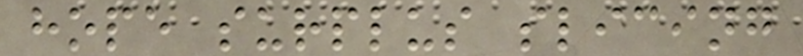hope surplus slicing
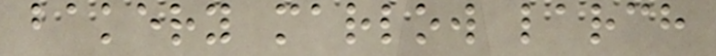bakery marlow larch
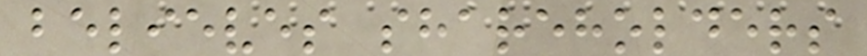believes shareholders
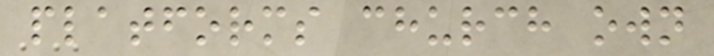platforms church own
